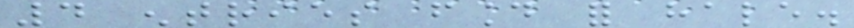4 entries found for hale.
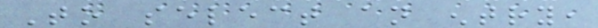To select an entry,
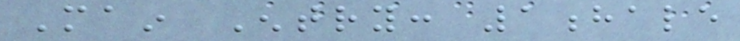Main Entry: 1hale
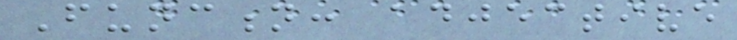Function: adjective
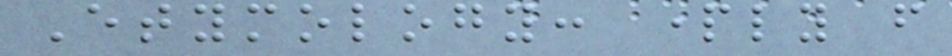Etymology: partly from
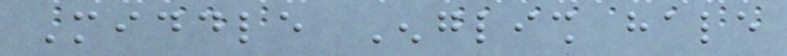Middle English hale
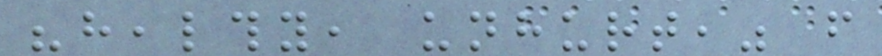"healthy, unhurt," from
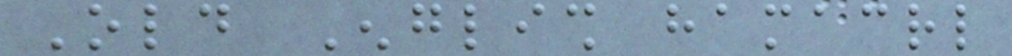Old English hamacrl
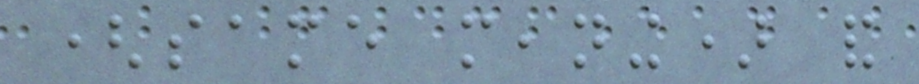(same meaning) and
